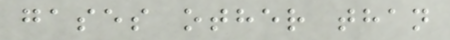gases other than
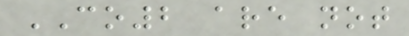CO2 are not
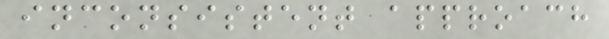inconsistent approach
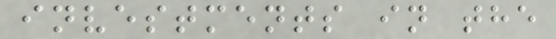investments in the
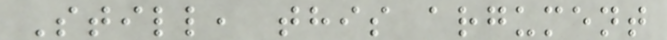Still, this argument
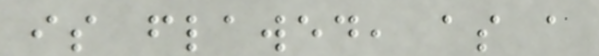is flawed, as a
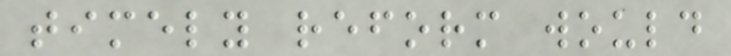timely reform would
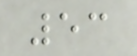53
